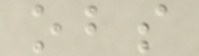obs
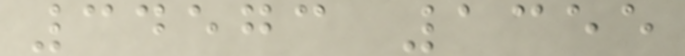34573 1355
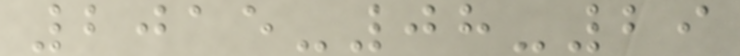2015-08-29
